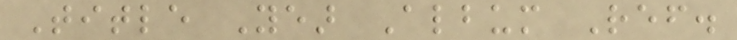Title Year Album Ref.
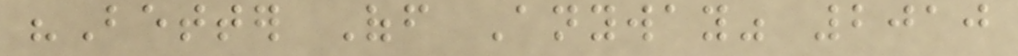"Better Off Anyway" 2010
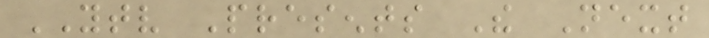YTV Presents The Next
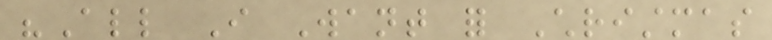"All I Want for Christmas
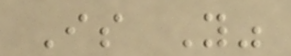Is You"
